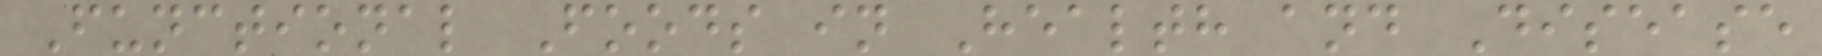Functional Foods in Health and Disease
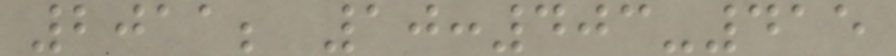2011; 10:403-415
